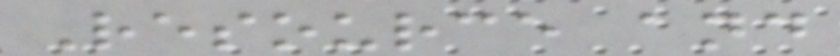Resource and
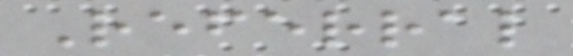Referral
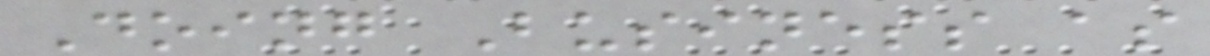Doing Business as
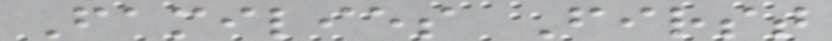Families First
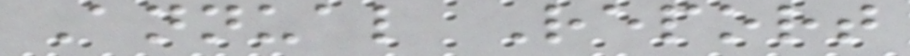Annual Report
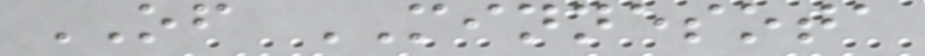OF MINNESOTA
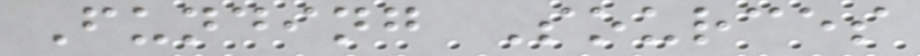Funding Sources
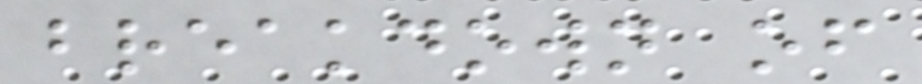breakdown of
